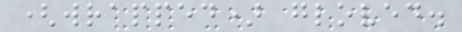(wrapped) gloved.
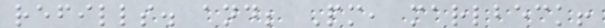refills. and; Pm, marlbeck!
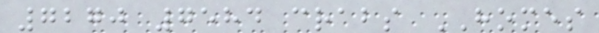7270 7584 crabs HOMES
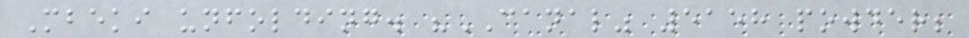Mbeki unfolding. "CANAL" 5158 powder;
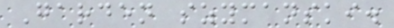Garden szymanski.
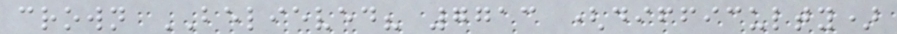crown BELIEVED? 7713 (difficulty)
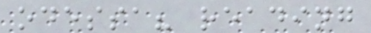odessa? reading
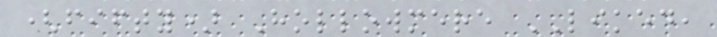(fifty) Hollowmere LIKED,
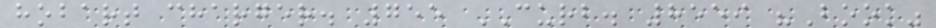hobart charger. 755 CURB. 8559 "Book"
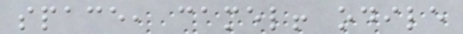space, camel! odile
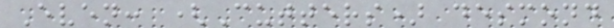Even: (Cutters) desmond
